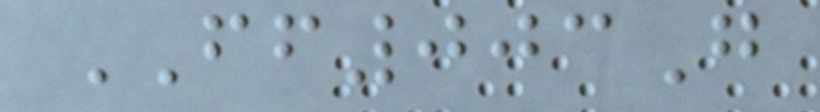FF003G
